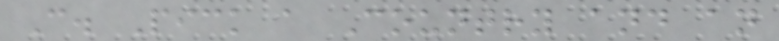C. Pick a Country and an
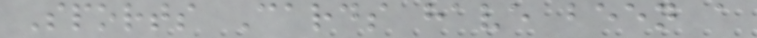Sports Cards have been a
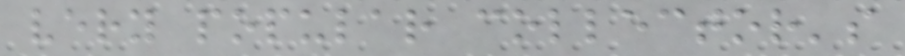very popular collector's
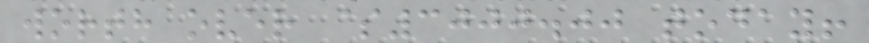worth over $3000.00 today!
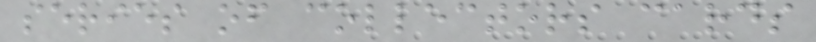series of collectors cards
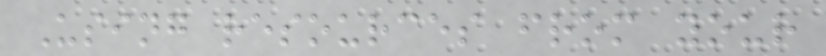Using resources from your
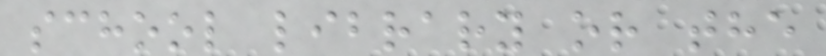school library or the
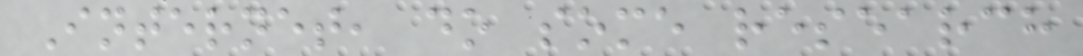Internet, do some research
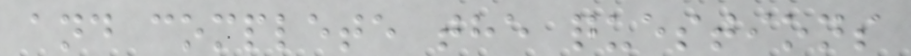and complete the questions
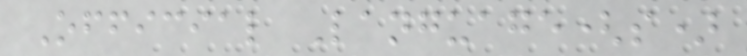Official Language(s)
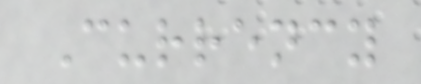Currency
